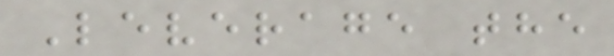Leverage the
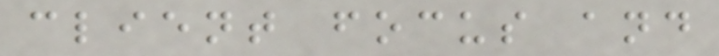client focus and
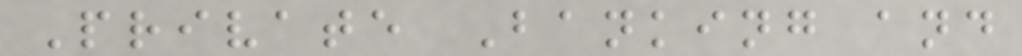Private Banking and
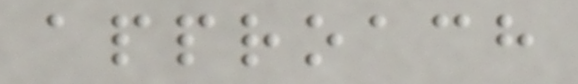approach
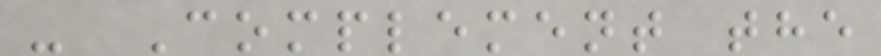- Complement the
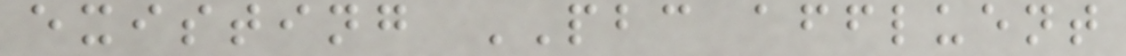existing PBC affluent
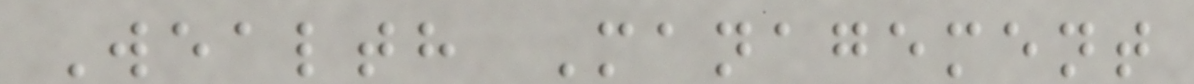Wealth Management
